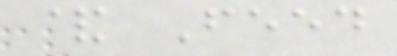& Feed
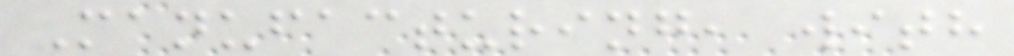Manufacturing, with
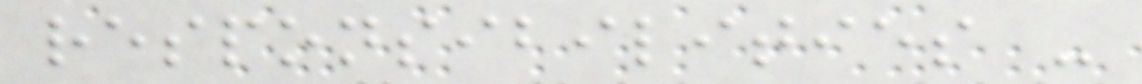responsibilities -
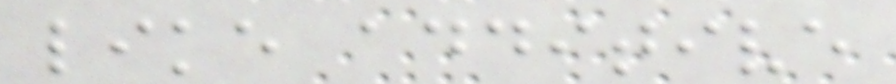like additive
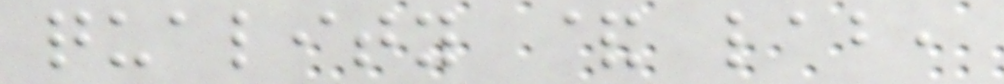quality & lab,
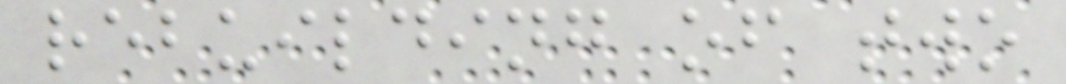rebuilding of two
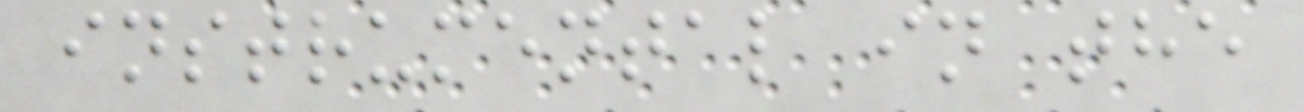instrumental in the
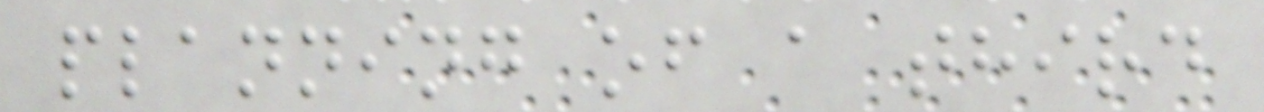planning of a third
